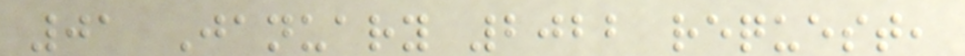01 January 2022 request,
